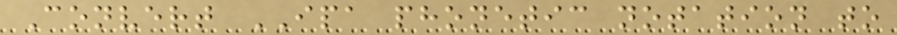Convert IPA phonetic notation to
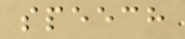speech
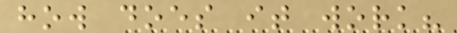how does it work?
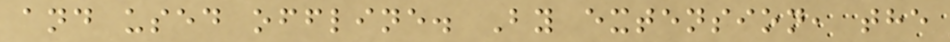and used offline. By extension, the
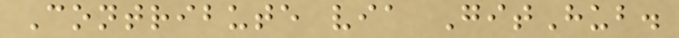Contribute via GitHub.
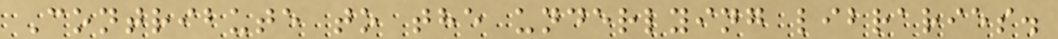Contribute to the underlying libraries.
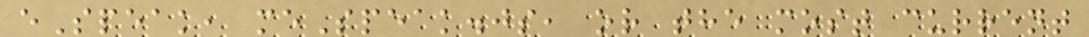eSpeak, meSpeak.js, or the most current
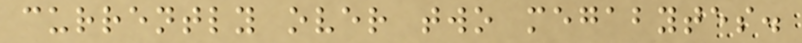currently over two megabytes.
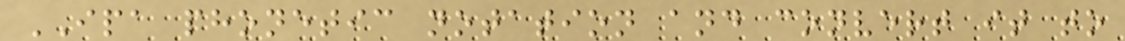IPA phonetic notation and convert it to
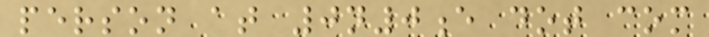person at 0n0e dot com
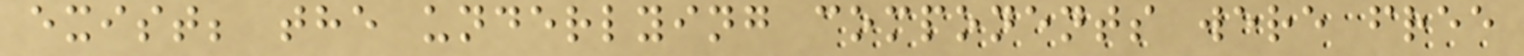exist; the underlying components were free
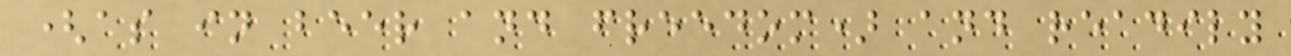(as in beer and freedom) and readily
